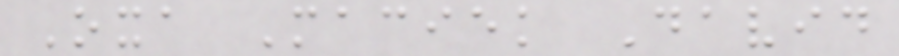Oxa Maciek David
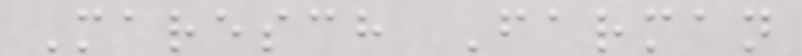Maresch Farman
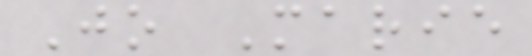Jo Marie
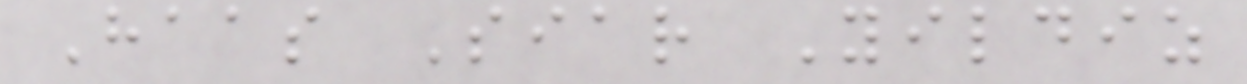Haas Siar Yildiz
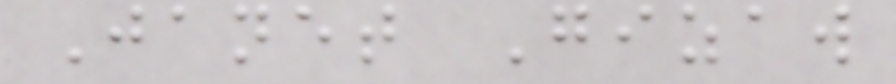Janet Gizaw
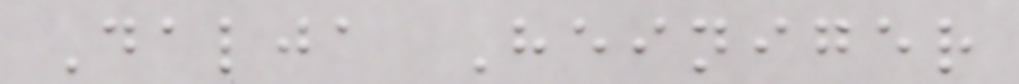Dalja Heiniger
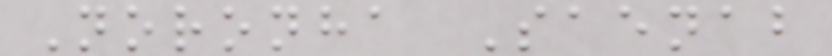Noronha Saenab
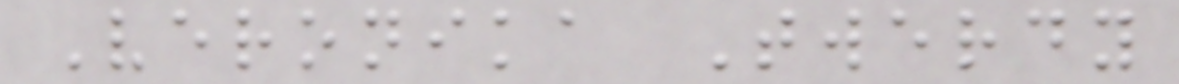Veronika Twerdy
